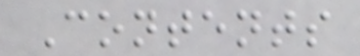Contents
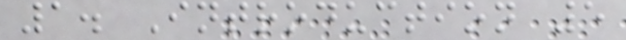1. Introduction 5
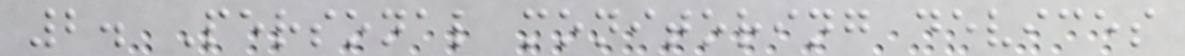2. Personal monitoring devices
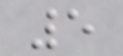5
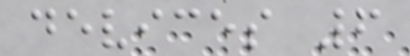devices 6
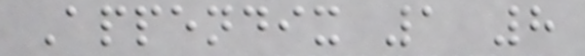Appendix 1 8
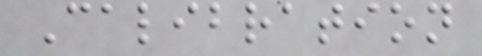Calibration
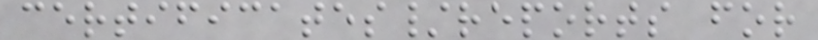certificates/reports for
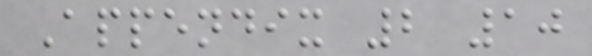Appendix 2 10
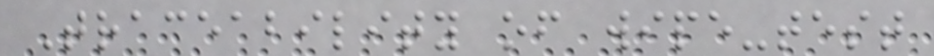Traceability of wipe-test
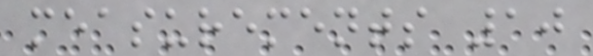measurements 10
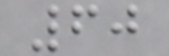60
